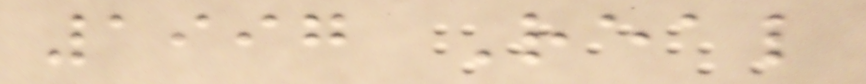1997 Real
